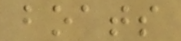boats
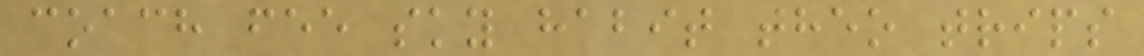coach fee sky habit theo trips
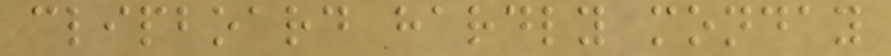clipboard hardly monday
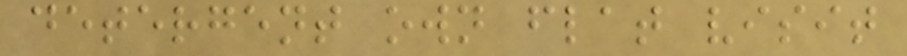detergent own flat visit
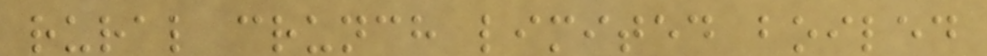rural crunch limited boiled
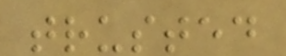trusted
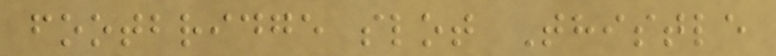footbridge slot Thistle
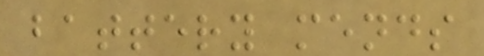battery mends
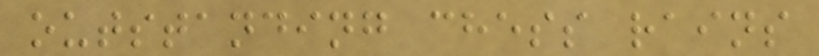outstanding chess rains
